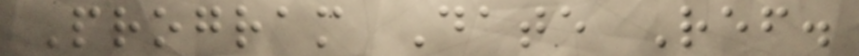Program Date Ref.
